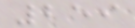259
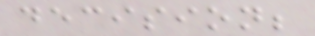decision;
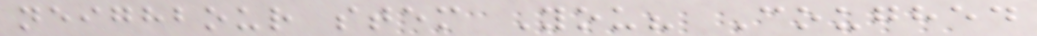neighbour stem You? Coughed
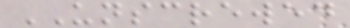UNSCREWED
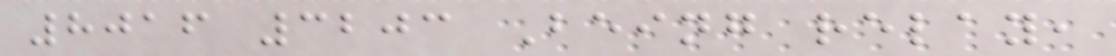8016 3203 Being relay,
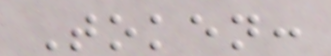Token:
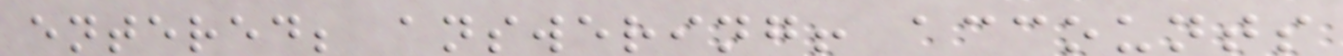entered; answering! accounts
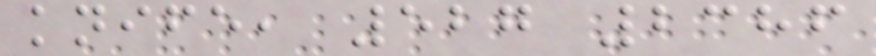knife, 527 2386
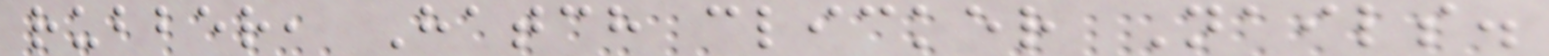rubber, Hatch clicker Nails.
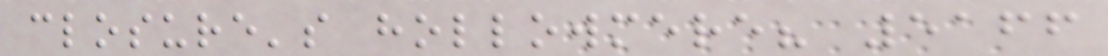closure's hollowmere? 5166
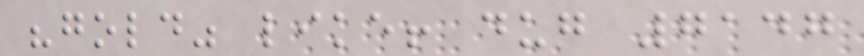"gold" like! dug 7147
